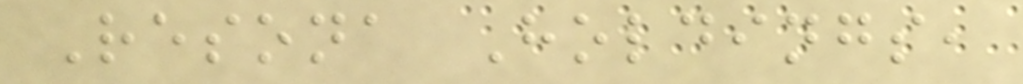Resona Holdings,
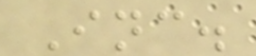Inc.
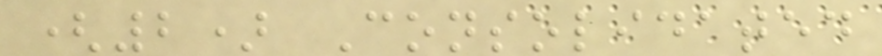(2) Consolidated
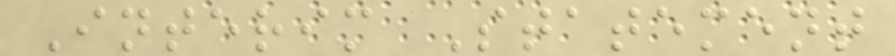Interim Statement
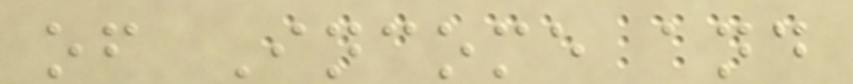of Income and
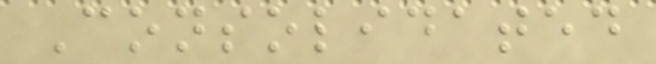Consolidated
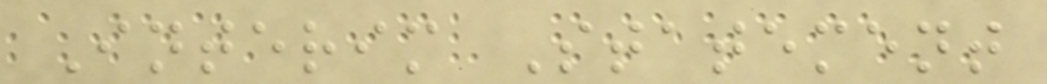Interim Statement
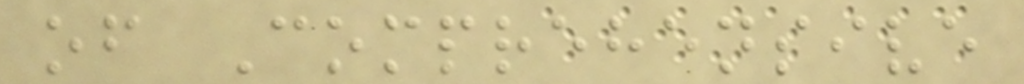of Comprehensive
